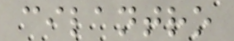cilantro
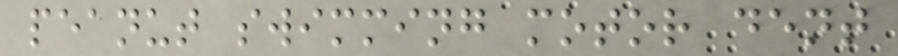peanut swimming motor dent
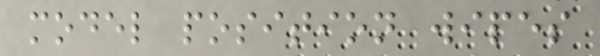model position wipes
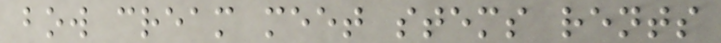bow cream meet stems rents
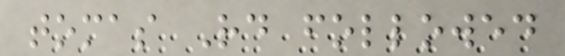tomas Rd followed
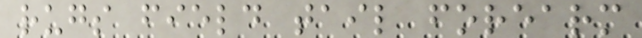rugs field tail forearm
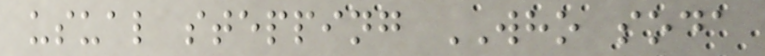usual stepping WHO soda
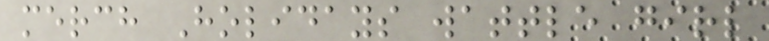merch Holidays wattle girl
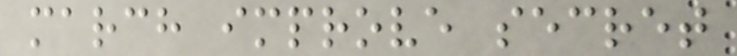march improve secret
